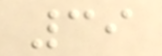39
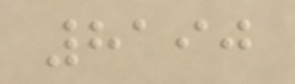8190
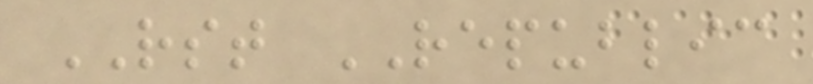RST REPUBLIC
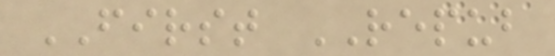FIRST REPUB
